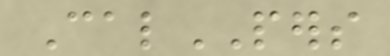CalPERS
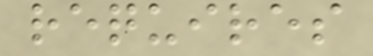requires
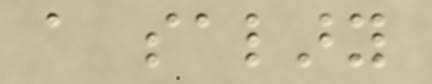a salary
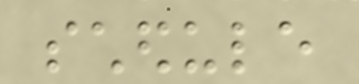schedule
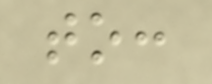to:
